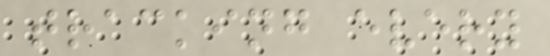tracking every
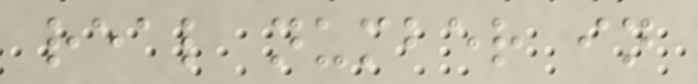real number in
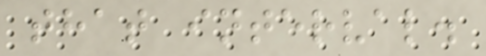that interval.
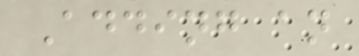Adding an
